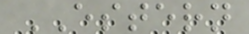ESTERN
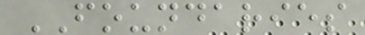FOUNDARIES
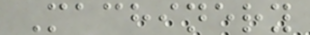Machinery
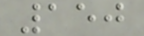150
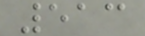513
